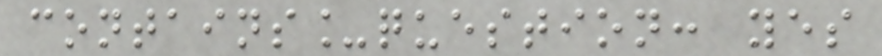contains_question: yes
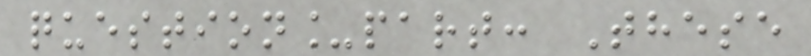question_part: These
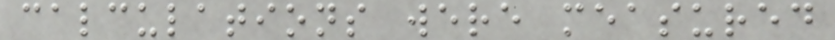calculations were measured
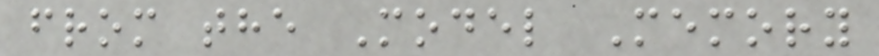from the Model Memory
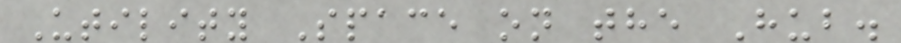Utility Space on the Hub.
